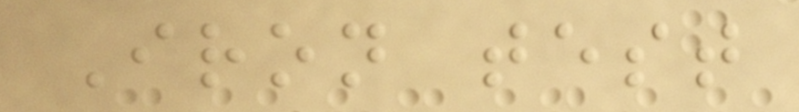Iron test
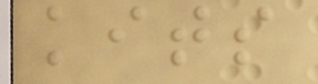kits
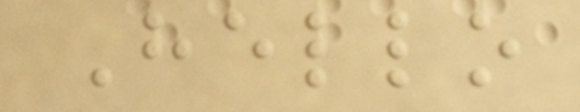Hello
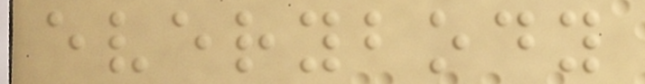everybody
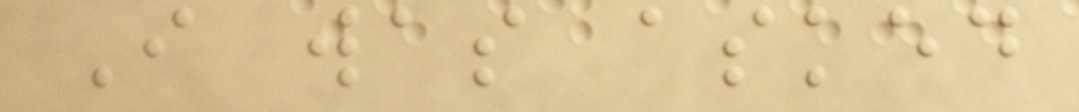I was asked
